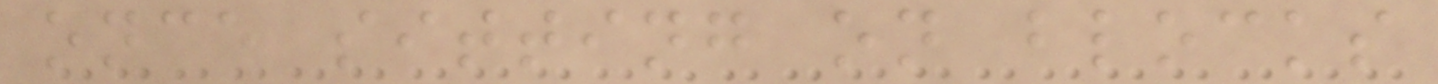once sitting on blocks
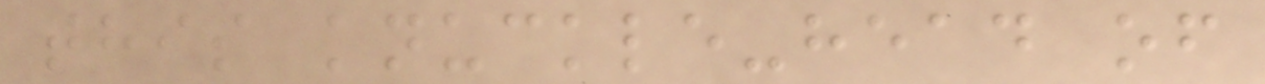this knuckle-head of
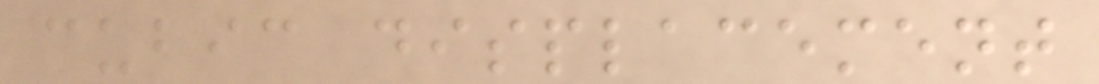cubic displacement
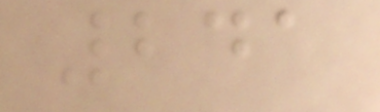241
